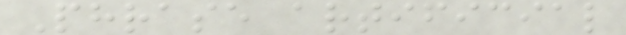Phrase artificial
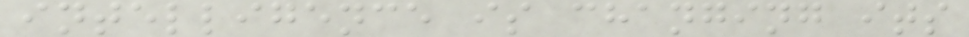intelligence is changing its
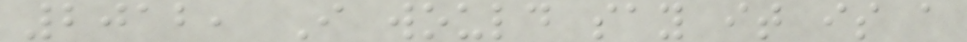2012, I would say it is a
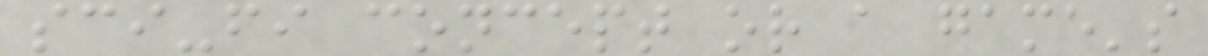sci-fi concept or a game's
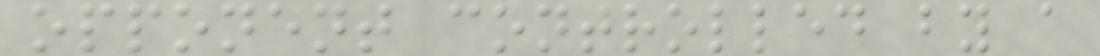opponent controlled by a
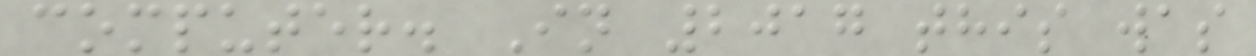computer. In 2017 this was
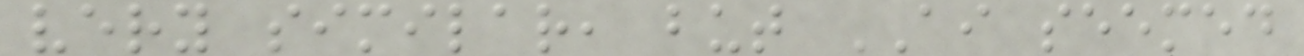very similar, but AI seemed
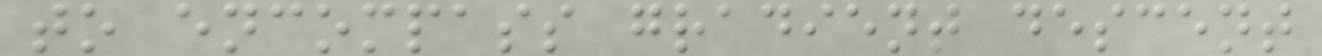to encompass gradient descent
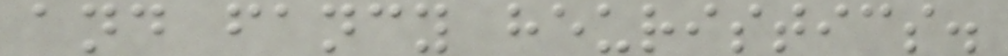and fancy heuristics.
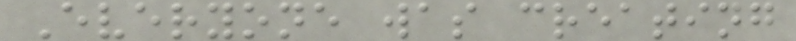Everyone was creating
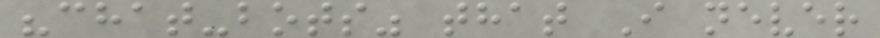"chat-bots" that I never
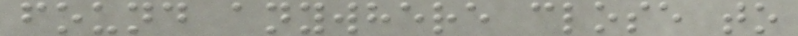found anywhere close to
